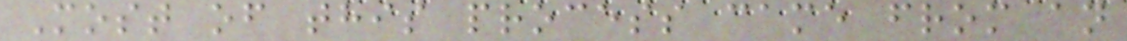Most of this process came from an
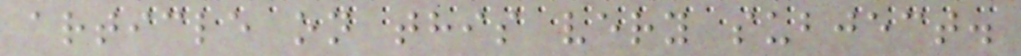article on this very subject.
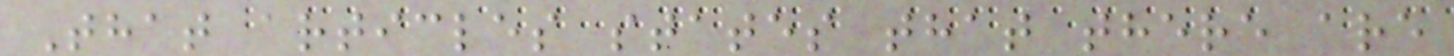That articles states that there are
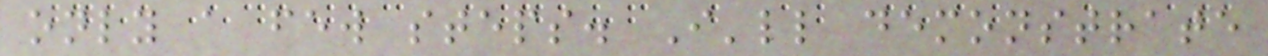only a few steps. I'll demonstrate
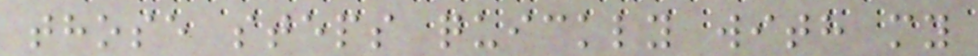those steps quickly with my
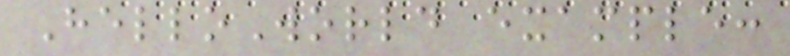HelloWorld example:
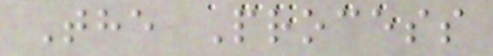The Process
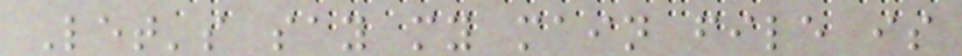Let's say my main file is
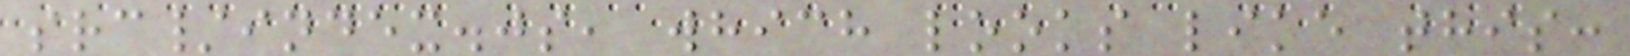src/index.js, which looks like this:
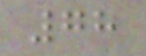78
